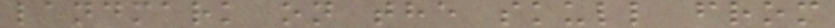landmark on the skull from
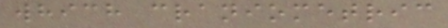which craniometric
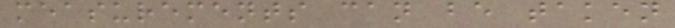measurements can be taken
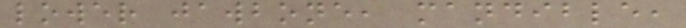lower jawbone, mandible,
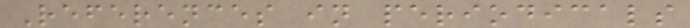References in periodicals
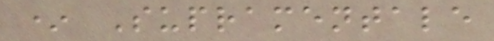* Supramentale
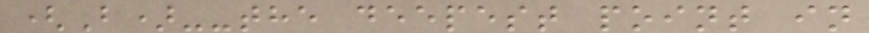(B)--the deepest point in
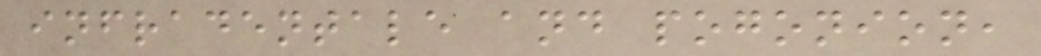infradentale and pogonion,
